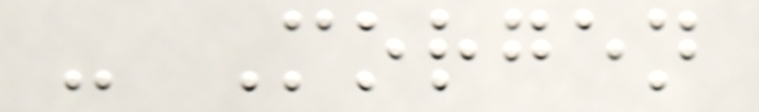- Morgen
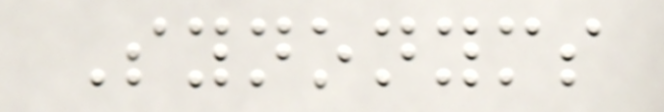Synonyms
